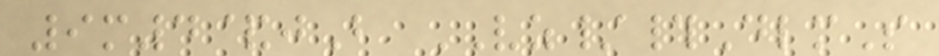9m4&jB VZ/#DlmS
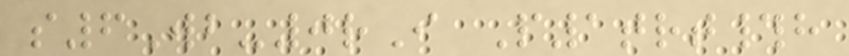s6Wb-0rI P1trt#h
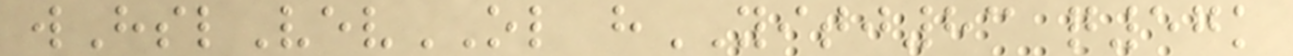wHslVevOL hYITJ83 q57k
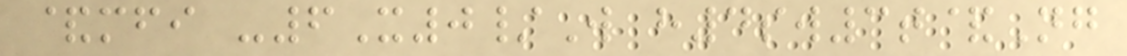&mfi -6X0/W h4sw3t&Ng
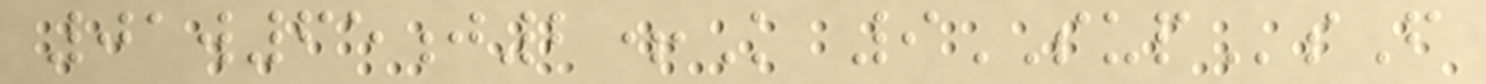01w65j2+K 9SUPsF
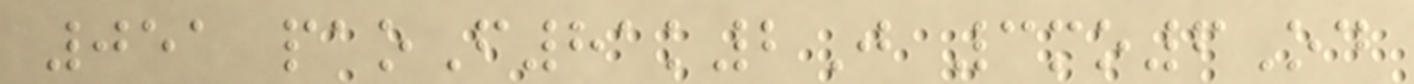051 paoF81k2J 3mo6Od
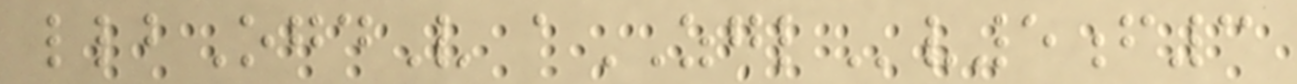llbOgdV aZGLv5f3
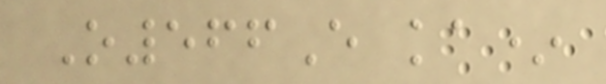O566E ka*
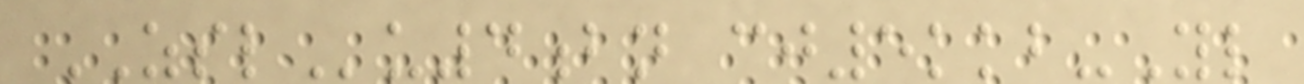ZSLu4bn cj5kkb-Yl
